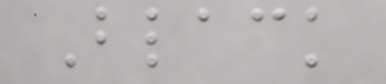Black
